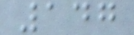147
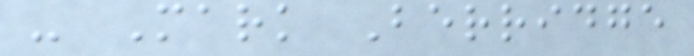- Mark Berridge
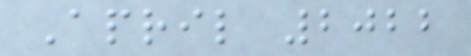April 2022
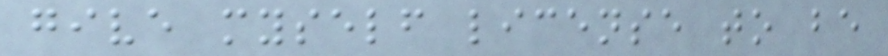give myself license to be
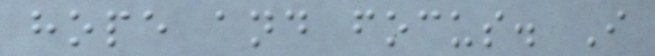hope and focus. I
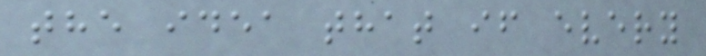the idea that if every
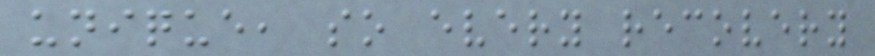unique, so every recovery
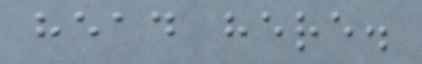head here.
